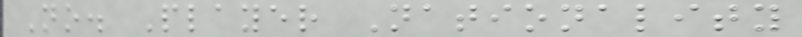No. Player Nationality
